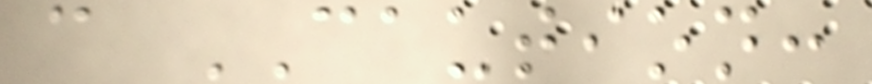c CAUTION:
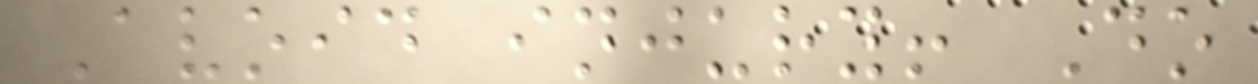Avoid injury! Do
